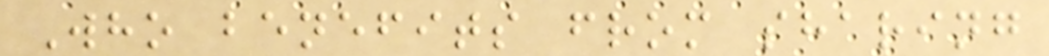Who benefits from sharing
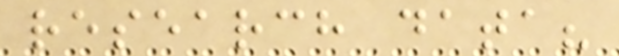research data?
